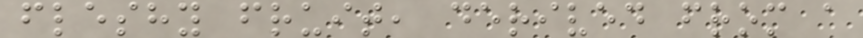fleshy fruit, derived from a
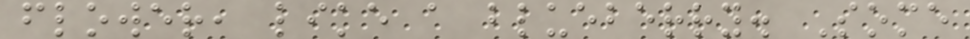flower, like a blueberry. Some
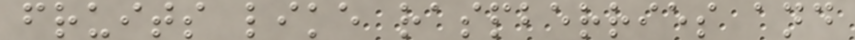fruits like raspberries and
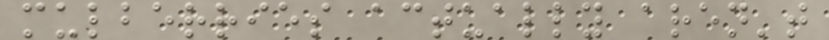mulberries actually aren't
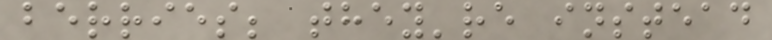berries; they're instead
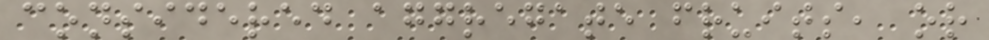considered aggregate fruits, or
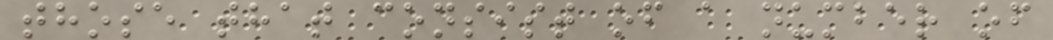those that consist of a number of
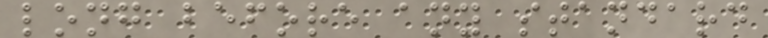long before any standard
